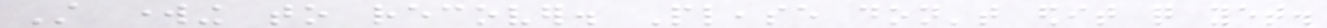Still working to recover. Please don't edit quite yet.
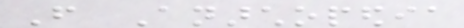From Anarchopedia
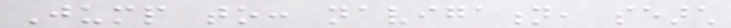Jump to: navigation, search
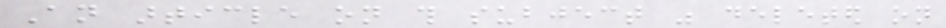An article on this subject was deleted on
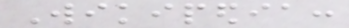Wikipedia:
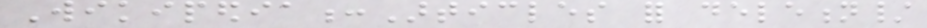Wikipedia:Articles for deletion/
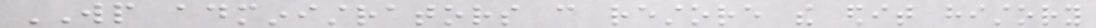WP administrators can restore the edit history
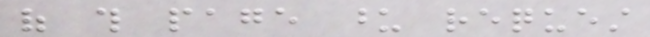of this page upon request
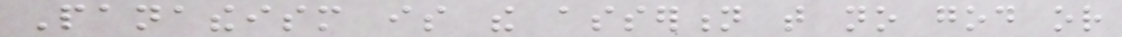Panatheism is the assertion that no god or
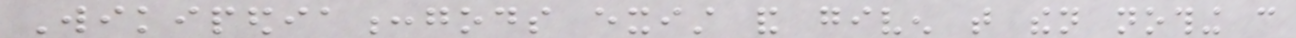Wikipedia:gods exist and given that then nothing can
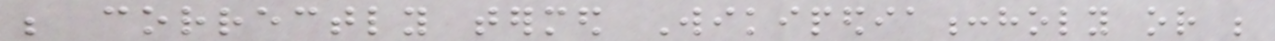be correctly termed Wikipedia:holy or be
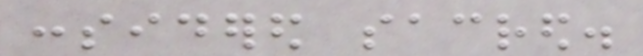considered sacred.
